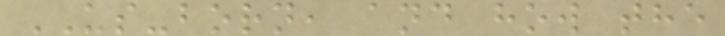US-born, and how the
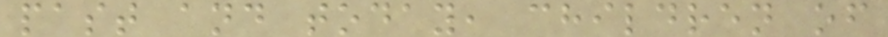past and today, children of
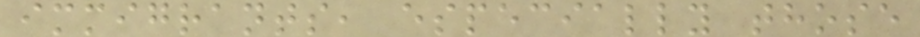immigrants, especially those
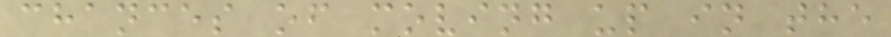chances of moving up in the
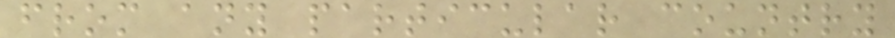from any particular country
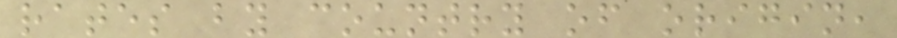rates by country of origin,
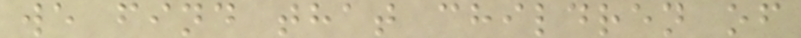we find that children of
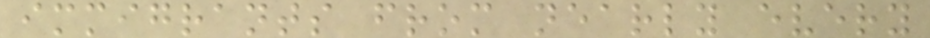immigrants from nearly every
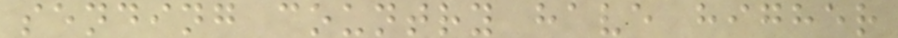sending country have higher
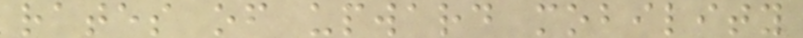rates of upward mobility
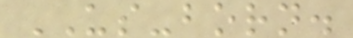US-born.
